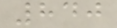840
